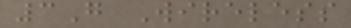3G Wireless
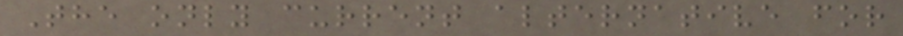The only current alternative for
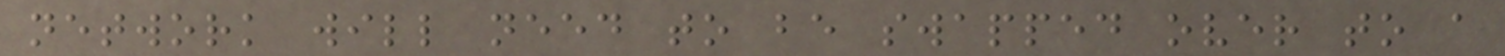network will need to be swapped over to a
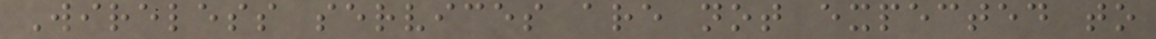Wireless services are not expected to
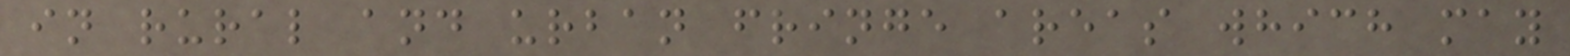in rural and urban fringe areas which may
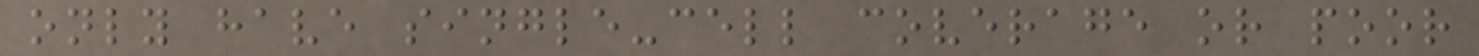only have single-cell coverage or poor
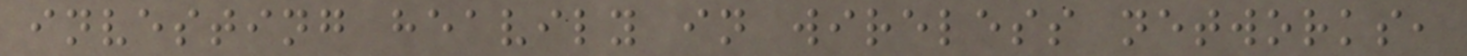investing heavily in wireless networks,
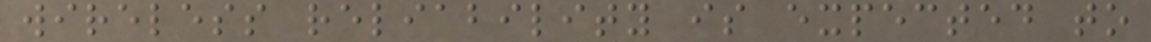wireless reliability is expected to
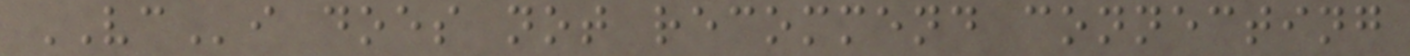VCi does not recommend connecting
